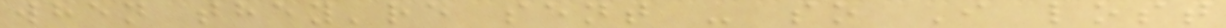when they're sent - so I lost
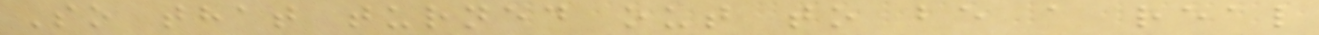So that turned out to be a real
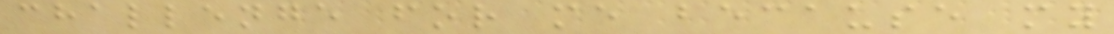challenge for me because my
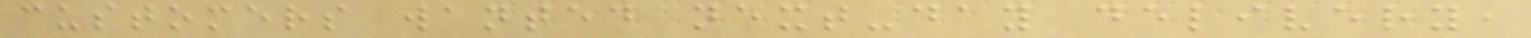customers wanted next-day delivery,
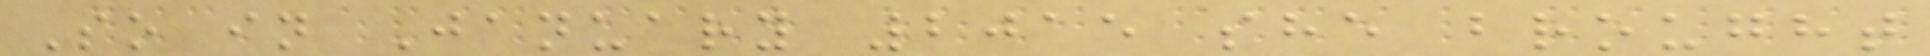So in January 2015 she brought
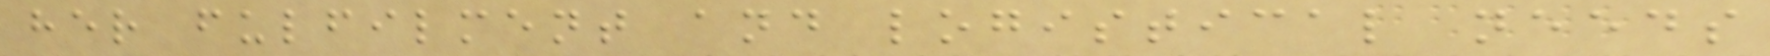her fulfilment and logistical needs
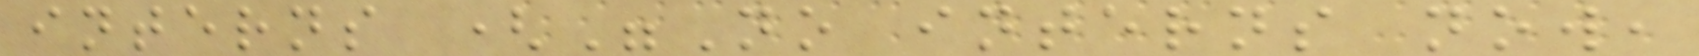interns ("No interns now,
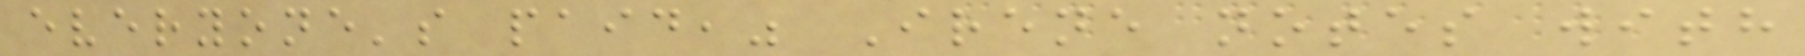everyone's paid," Irene notes with
